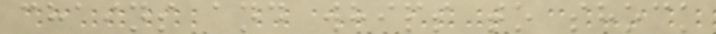chains and whips to shock
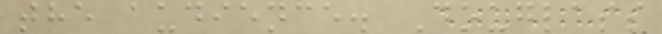the audience. Douglass
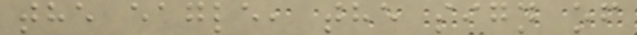the eagle, the sign of
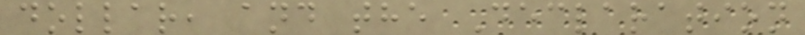dollar, and the Declaration
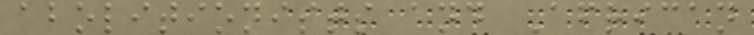abolitionists and African
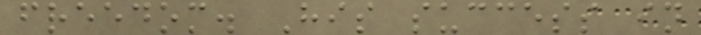freedom. His success in
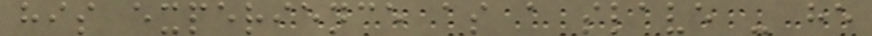his experience as a slave - he
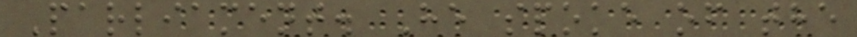Parliament. He spoke of the
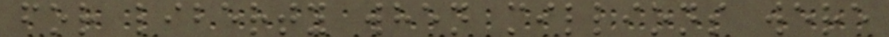for liberty when millions were
